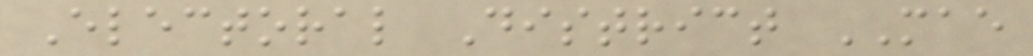Electoral District MAE
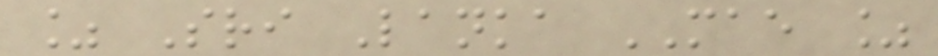% Sri Lanka MAE %
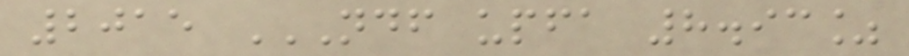2015 NDF UPFA 8.93%
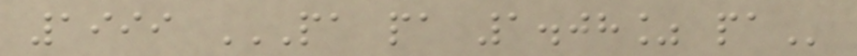1999 PA PA 1.08% PA
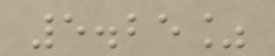5.25%
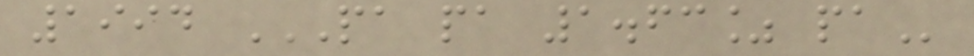1994 PA PA 1.63% PA
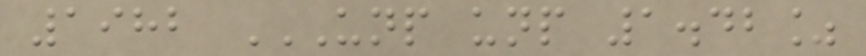1982 UNP UNP 1.42%
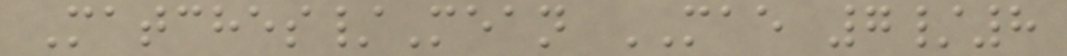Matches/Mean MAE 7/8
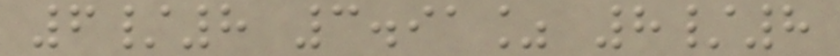6/8 3.91% 8/8
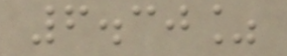6.30%
